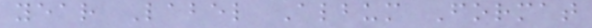year Label Album Format
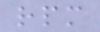rpm
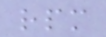rpm
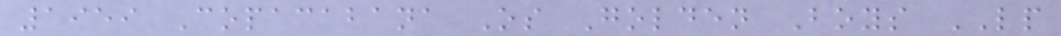1959 Copacabana Os Golden Boys LP
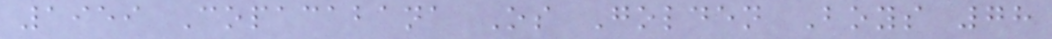1959 Copacabana Os Golden Boys 78
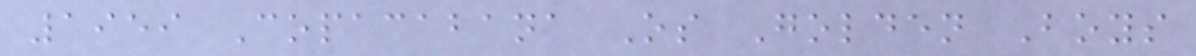1959 Copacabana Os Golden Boys
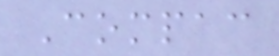Compac
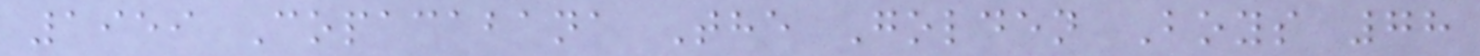1959 Copacabana The Golden Boys 78
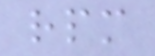rpm
